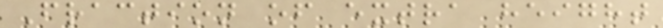Fraction of extra height
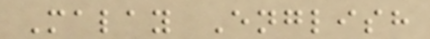Malay English
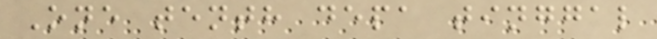One tenth depa tinggal
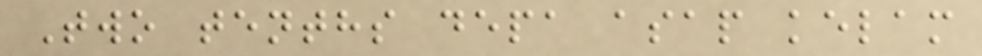Two tenths depa asap kelam
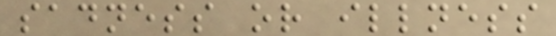sadness or illness
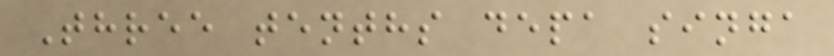Three tenths depa singa
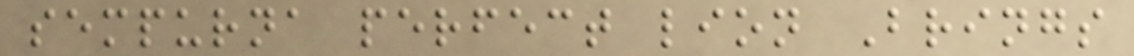sempurna perfect lion Brings
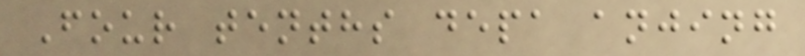Four tenths depa anjing
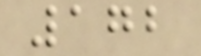172
